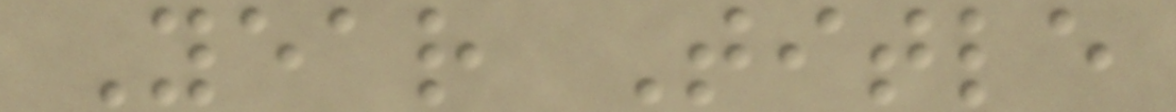Year Title
